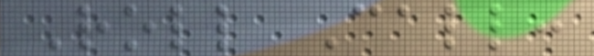Roll Call:
